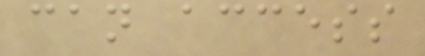can access
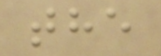the
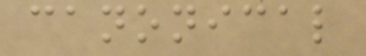canonical
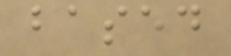based
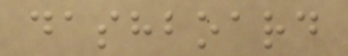dashboard
